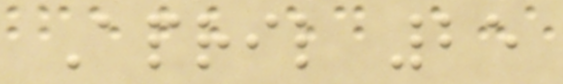April 25
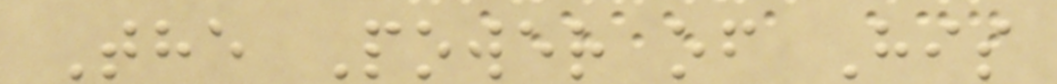The Power of His
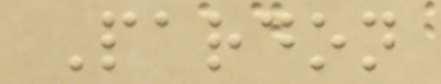Pardon
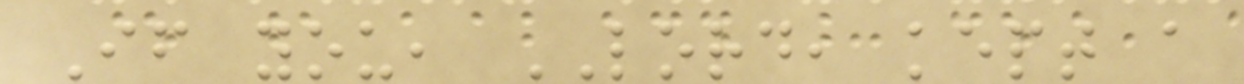If you, LORD, kept a
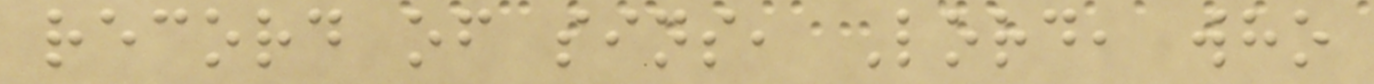record of sins, Lord, who
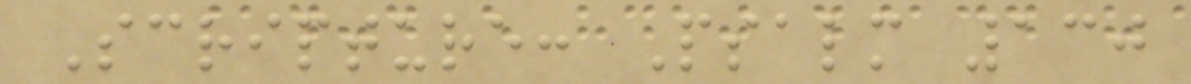Scripture: Psalm 130
